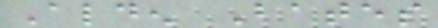Alden Bates
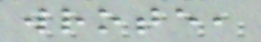wrote,
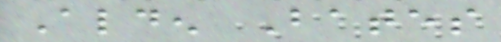Alden Bates
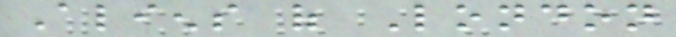Aliens of London
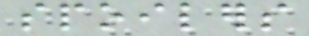spoilers
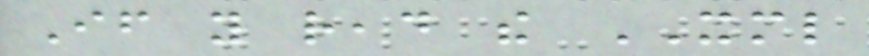If you read the XML
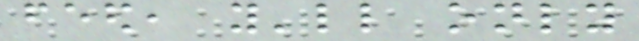feed, you'll only
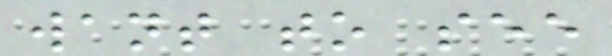want to see
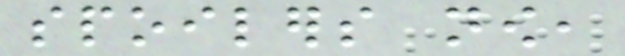spoilers now,
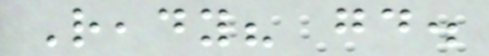Ready? good.
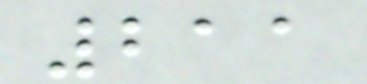211
